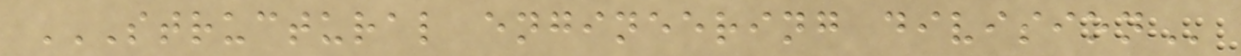STRUCTURAL ENGINEERING DIVISION
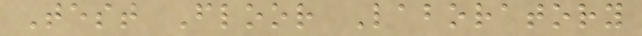Test Floor Laboratory
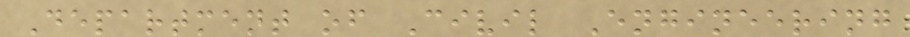Department of Civil Engineering
